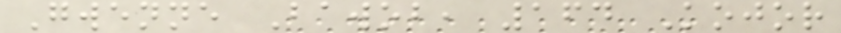Gwenne Bawob, 164 Kojor
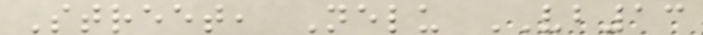Street, Nelu VB13
